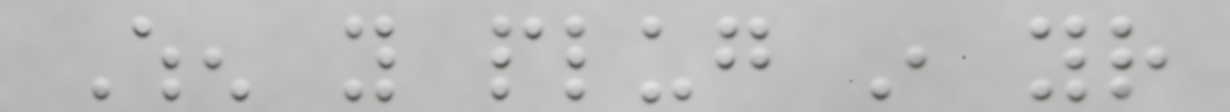When you plug in your
